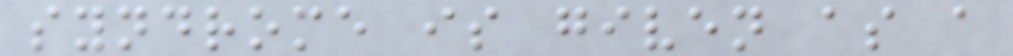syndrome is given as a
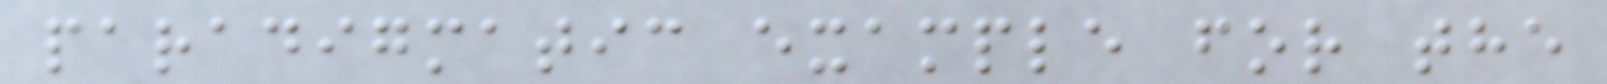paradigmatic example for the
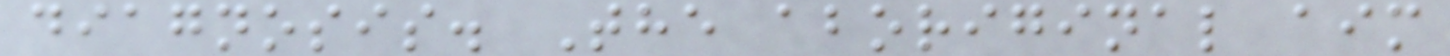diagnosis. The aboriginal aim
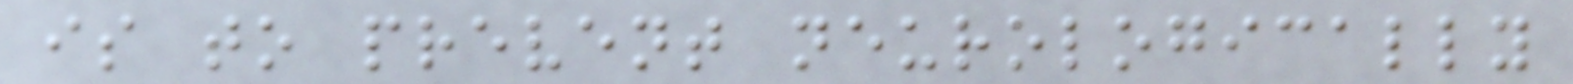is to prevent neurologically
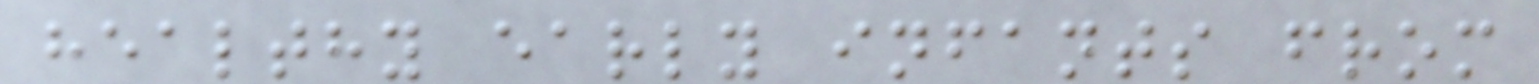healthy early infants from
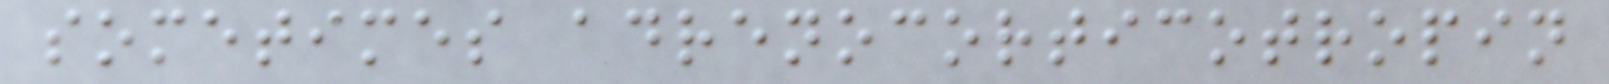sometimes adrenocorticotropin
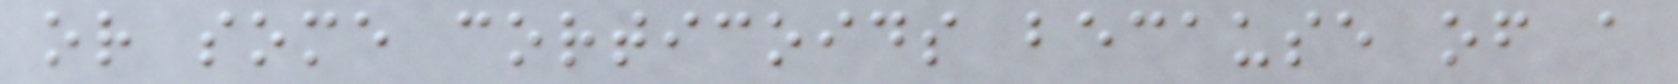or some corticoids because of a
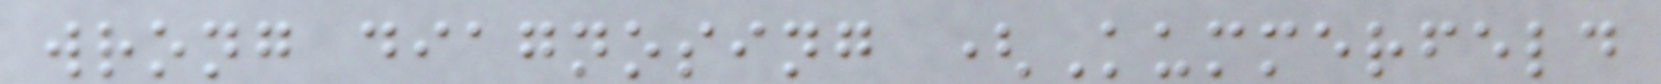wrong diagnosing (Kummerfeld
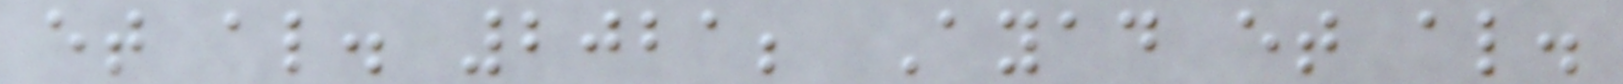et al. 2021; Ayad et al.
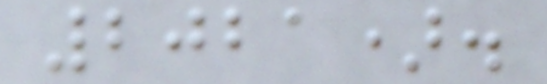2021).
